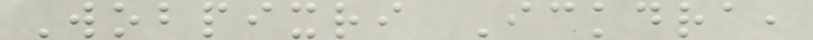Wobpixri Ickdra,
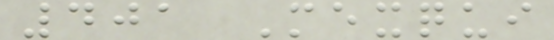401 Mexqui
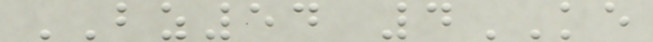BZ54 4KE
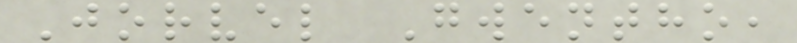Jorvel Gwentho,
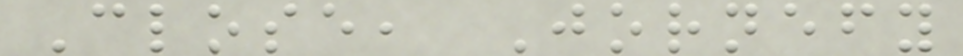Close, Jornefy
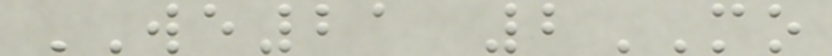WE21 2MO
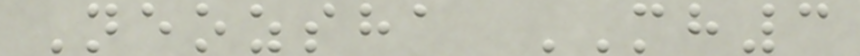Neozsha MH3
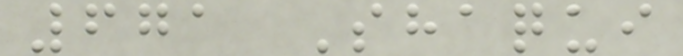671 Shaqui
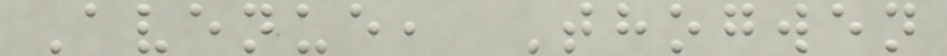Avenue, Thogwen
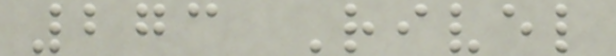273 Rivel
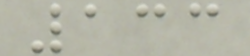133
